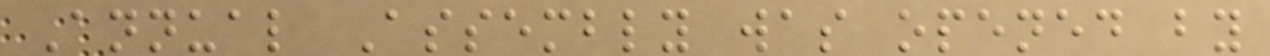Annual Assembly was opened by
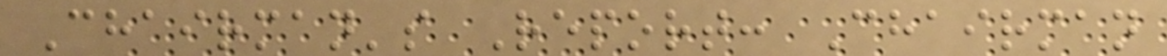Chairman's Report: Chairman
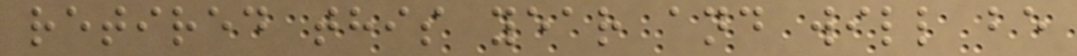retired this year and will be
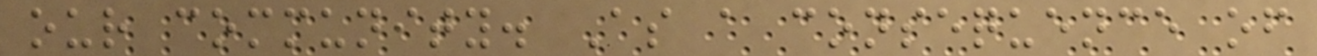our community. As a consequence of
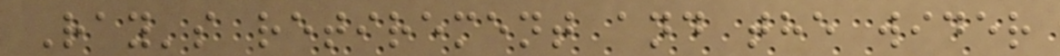Ray's retirement and the wider
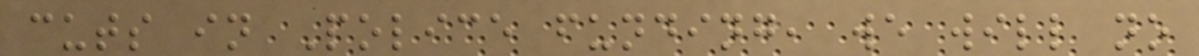cuts in Police funding, we will no
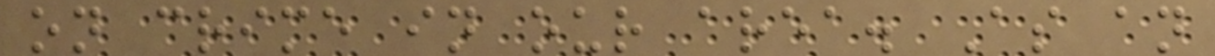on crime in our area. As an
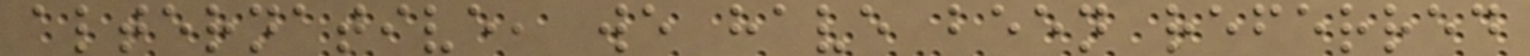alternative, we have been referred
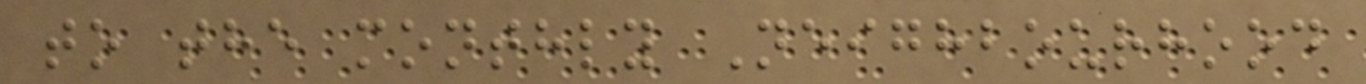to the monthly Neighbourhood
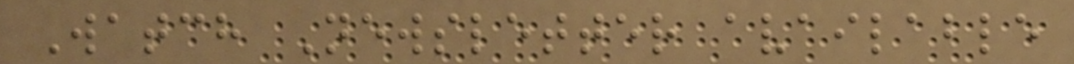Watch Newsletter available
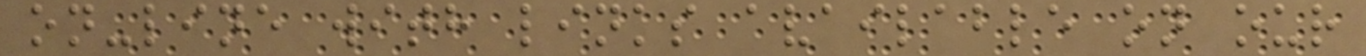on-line with links available on our
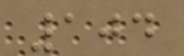104
